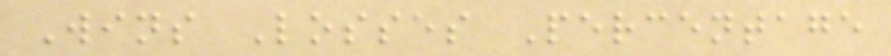Wins Losses Percentage
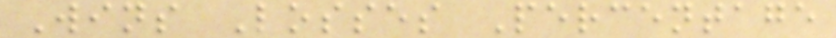Wins Losses Percentage
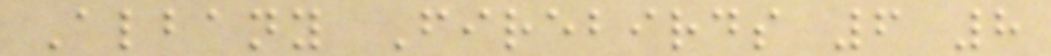Albany Firebirds 6 8
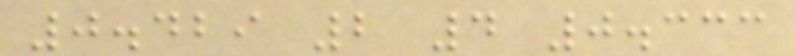0.429 2 4 0.333
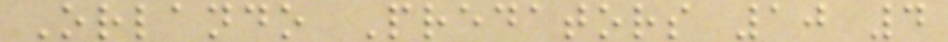Orlando Predators 10 4
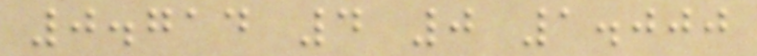0.714 4 0 1.000
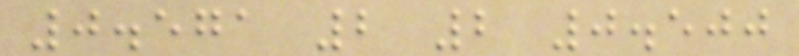0.571 2 2 0.500
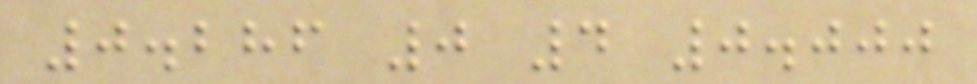0.286 0 4 0.000
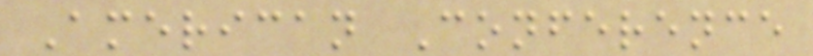American Conference
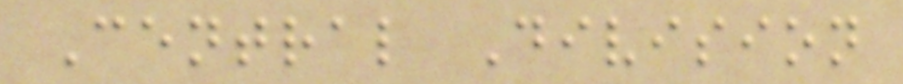Central Division
